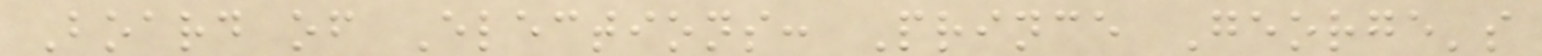Board of Elections: Prince George's
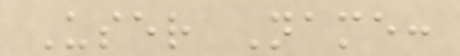User Name:
